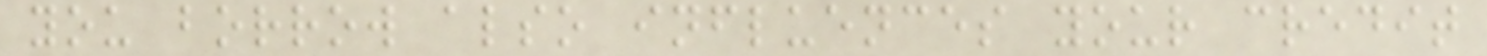you borrow also influences your credit
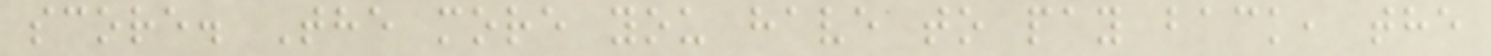score. The more you have to pay back, the
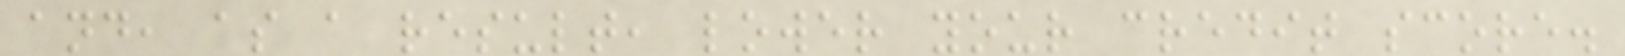and, as a result, lower your credit score.
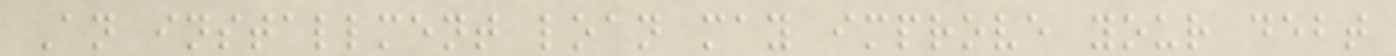An installment loan may improve your debt
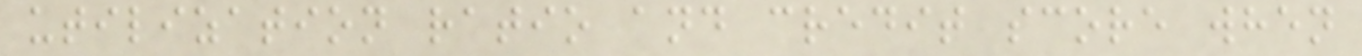utilization ratio and credit score when
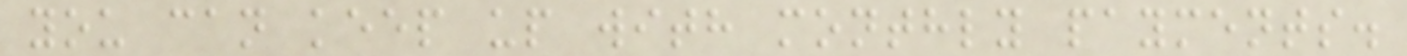you can keep up with monthly payments.
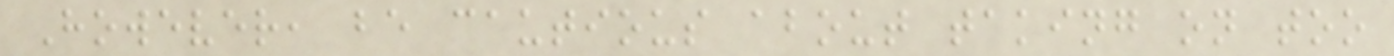However, be cautious about taking on too
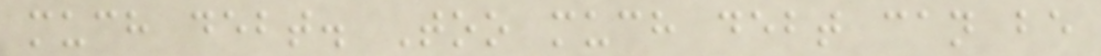much debt. Too much debt can be
